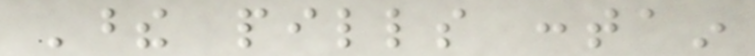These pills contain
